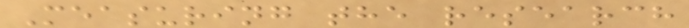Measuring the research
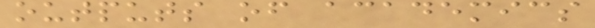outputs of academics
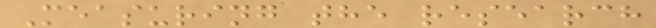Measuring the research
